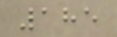185
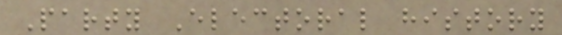Party Electoral history
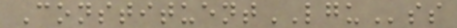ConstituentLGUss
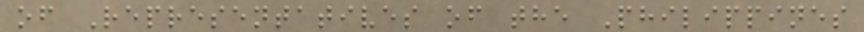of Representatives of the Philippines
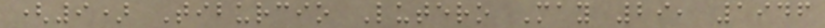(9) Tiburcio Lutero May 29, 1946
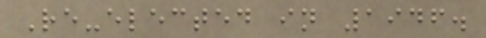Re-elected in 1946.
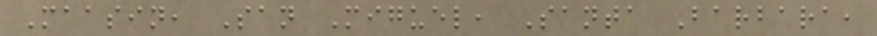Maasin, San Miguel, Santa Barbara,
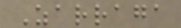Zarraga
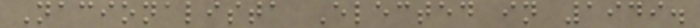Nacionalista Elected in 1949.
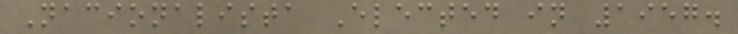Nacionalista Elected in 1957.
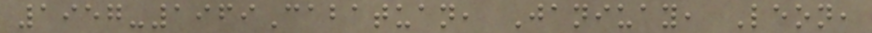1957-1969Cabatuan, Janiuay, Leon,
